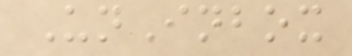UnInbox
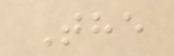The
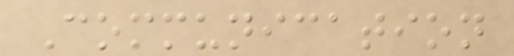Communication
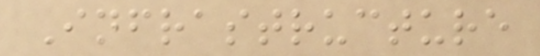Infrastructure
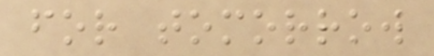for tomorrow
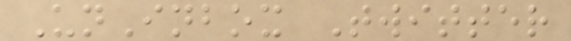UnInbox Twitter
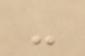-
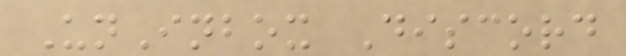UnInbox Discord
